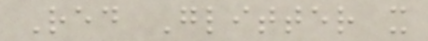Red Glitter x
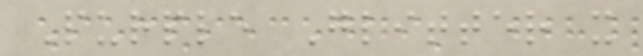Purple Glitter x
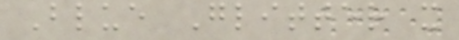Blue Glitter x
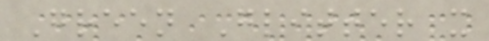Green Glitter x
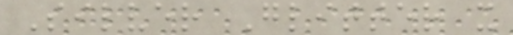Silver Glitter x
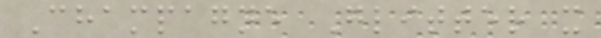Champagne Glitter x
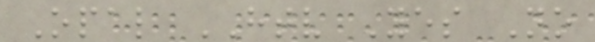Opal HTV Yes No
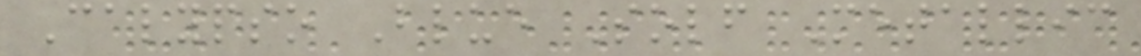Calypso Blue Solf Metallic
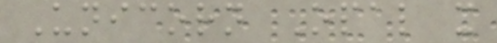Unicorn Opal x
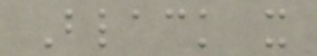Black x
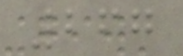267
